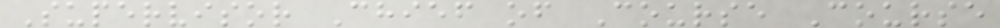Supervisor Chief of Course Course
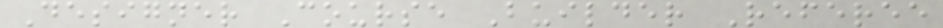Designer Course Builder Referee
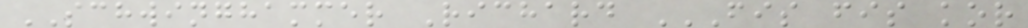SCHWINGHAMMER Richard FIS FIS KOR
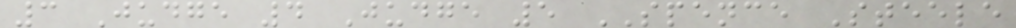3 Judge 4 Judge 5 SPENCE Steele
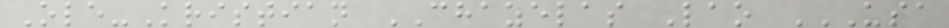Ole-Kristian CHAZELAS Lao USA
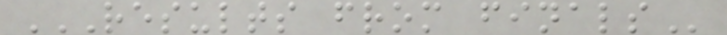RESULTS FROM FINALS
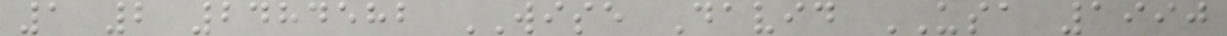1 2 2484582 WISE David USA 1990
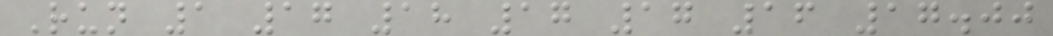Run 1 17 18 17 17 16 17.00
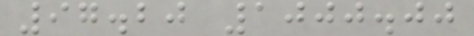97.20 1000.00
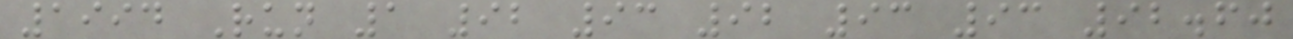1994 Run 1 92 93 92 93 93 92.60
